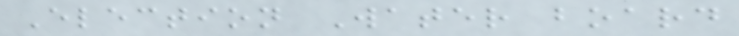Election Water board
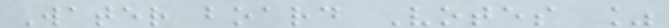Water board Votes %
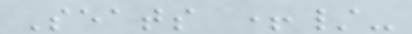Seats +/-
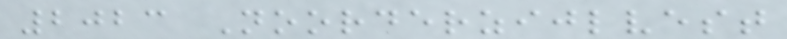2023 Noorderzijlvest
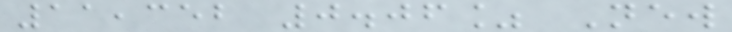11,352 0.06% New
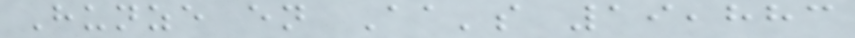Hunze en Aa's 19,883
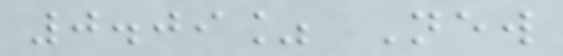0.09% New
